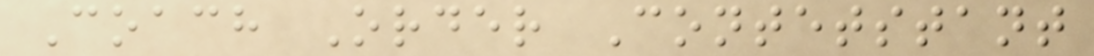Coach Order Contetstant
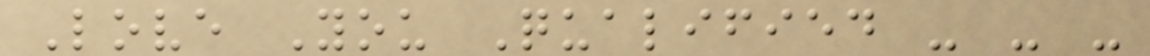Love You Qualified - - -
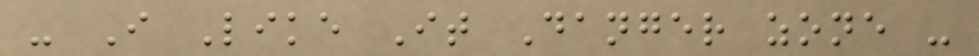- I Like It Danger zone -
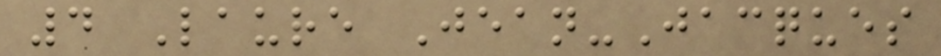4 Laure Jean-Jacques
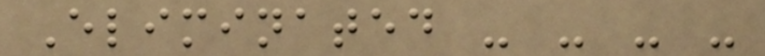Eliminated - - - -
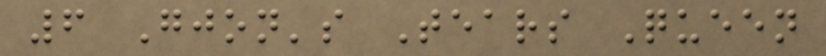6 Gjon's Tears Queen
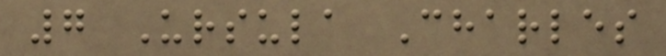7 Ursula Charles
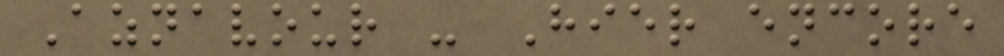Aznavour - Hier encore
